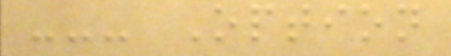--- Option
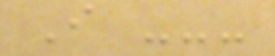I ---
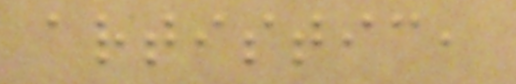artistic,
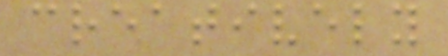creatively
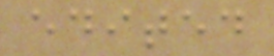edited
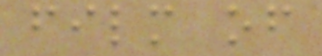film of
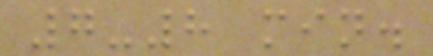7-8 min.
